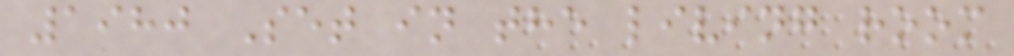1980 Set in the living room
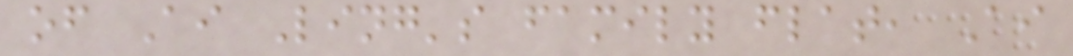of Ai Ling's family flat, Ai
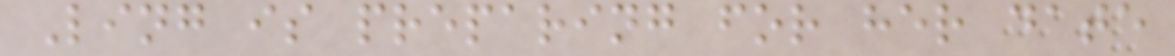Ling is preparing for her date
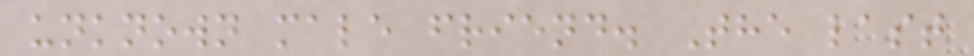unknown male friend. The last
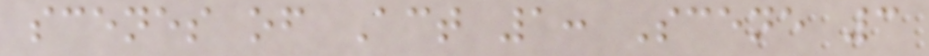scenes of Act 1: Scene 3
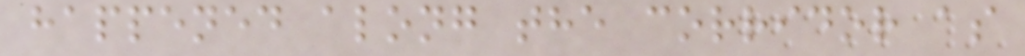happened along the corridor as
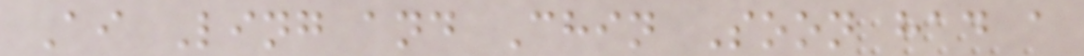Ai Ling and Chin Soon had a
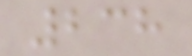238
